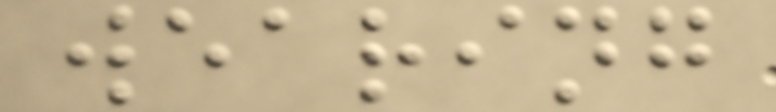wearing
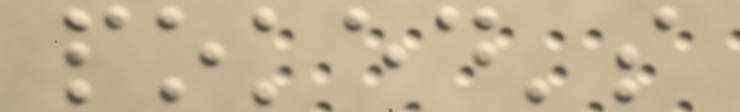poked's
